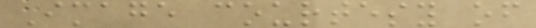Image courtesy of
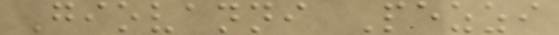Giovanni Pezzi
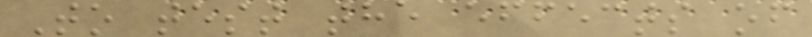To test the effects of
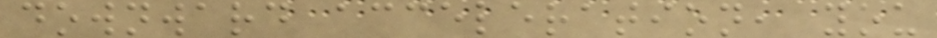downward acceleration, you
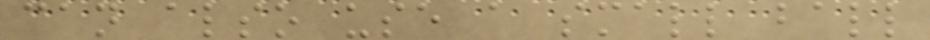can also use a small ball
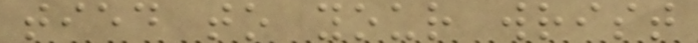tied to your wrist
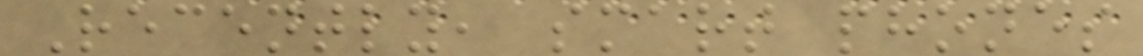Recently, smart phones
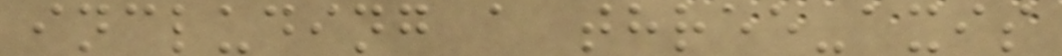including a three-axis
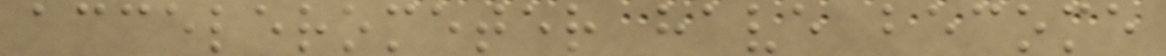accelerometer have become
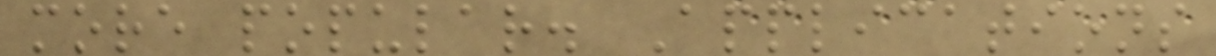more popular. Applications
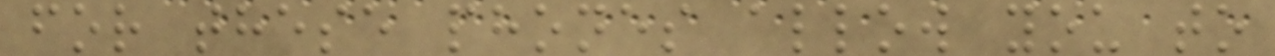for these phones allow you to
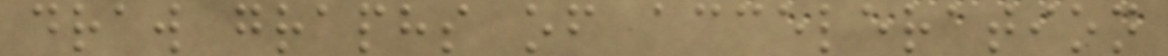draw graphs of acceleration
